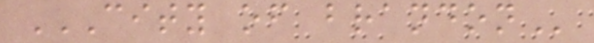CITY OF BRANDON
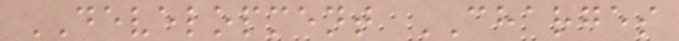DEVELOPMENT CHARGES
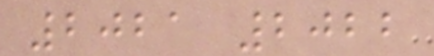2021 2022
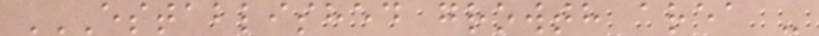ESTABLISHED GROWTH AREA -
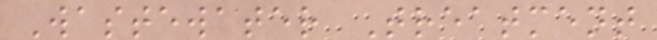Wastewater Treatment
